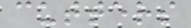cutters
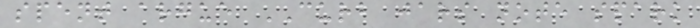spent argue CURB jars note spark
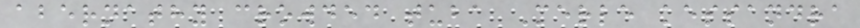abernathy crowded tuba Merle kessandra
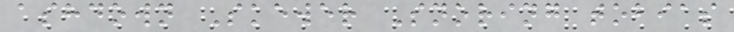ashdown Skewer Snoring tobias
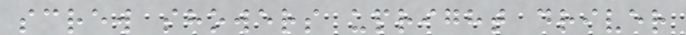screw showers upright driver
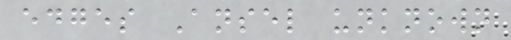edges Ansel unknown
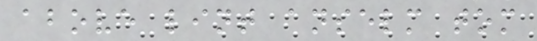above lint anselm tom
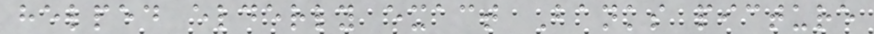helped elderly exact Banks picture
